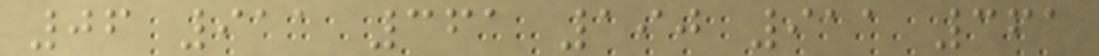06 911 361 190 911 361
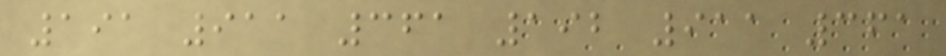191 911 361 192 911 361
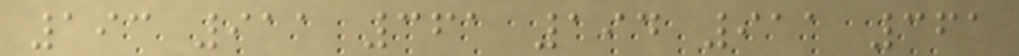193 911 361 194 911 361
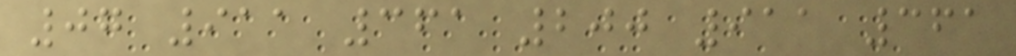07 911 361 200 911 361
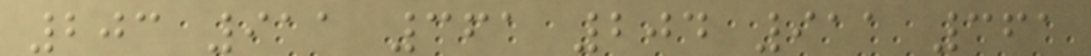203 911 361 204 911 361
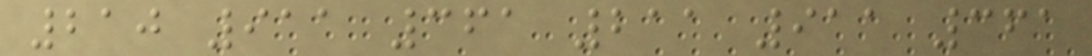210 911 361 211 911 361
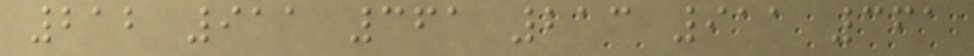212 911 361 213 911 361
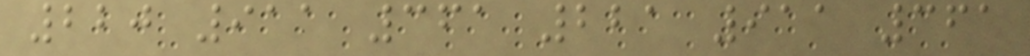220 911 361 221 911 361
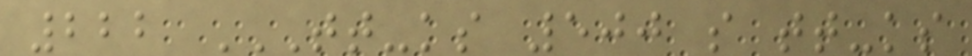222 TT-KS 500 S TT-KS
